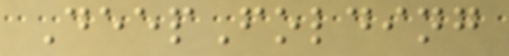DeepFolding
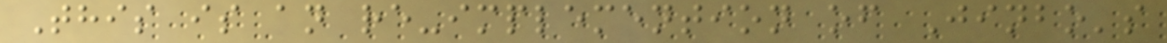This is an re-implemention of Jinbo's
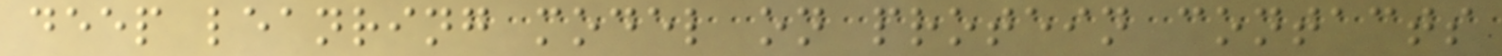deep leanring model on protein contacts
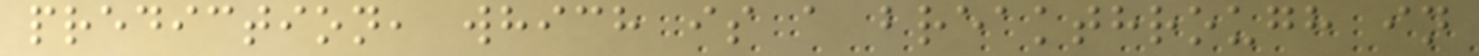prediction, which is a breakthrough in
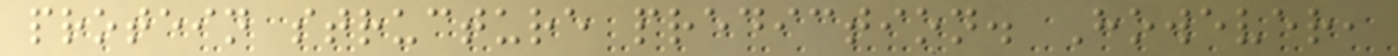protein structure prediction. However,
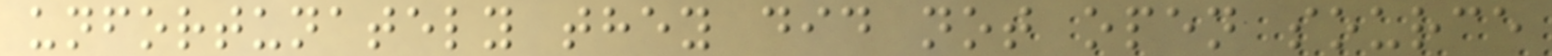unfortunately they did not open source
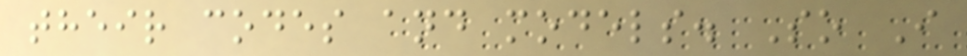their codes and models. So I
